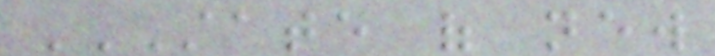STATE OF NEW
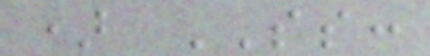) SS:
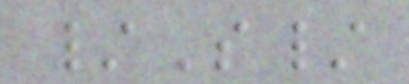/S/
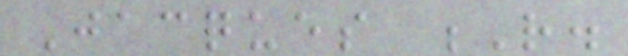Jacques R.
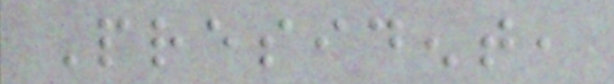President,
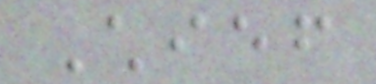Chief
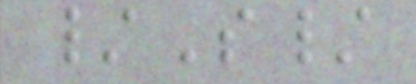/S/
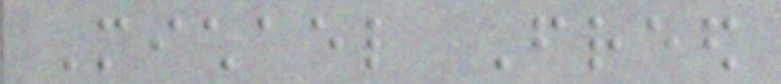Michael Freed
